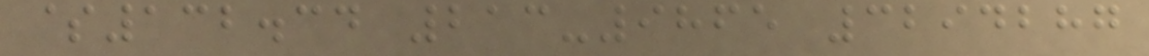$132.34 213-9865 3294287
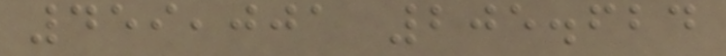459,001 205.624
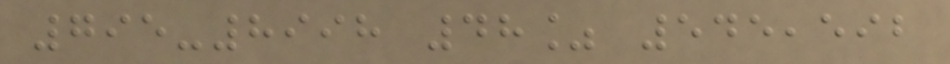795-8998 48% 545,592
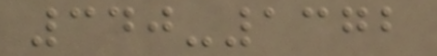340-1372
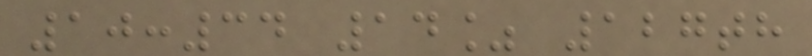10:34 14% 127th
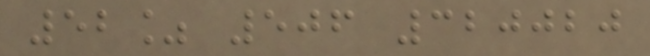52% 506 320020
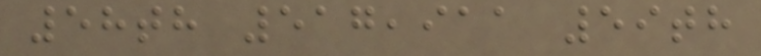58th 517,911 59th
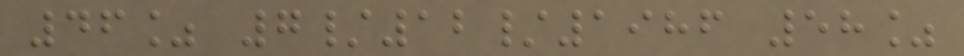46% 7/12/1986 58%
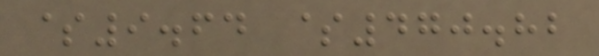$9.64 $470.82
